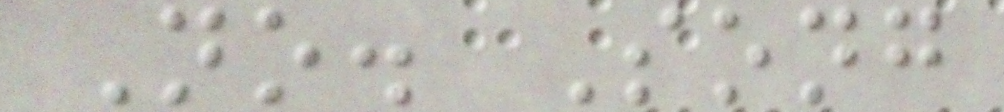No. Song
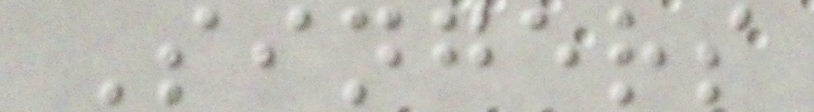Singers
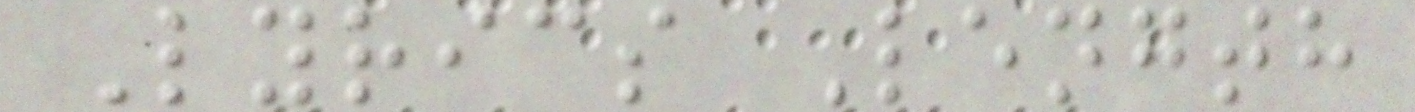Lyrics Length
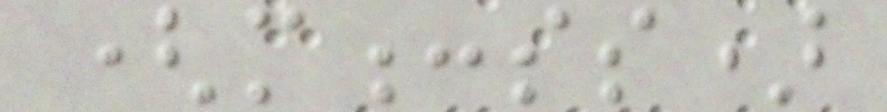(m:ss)
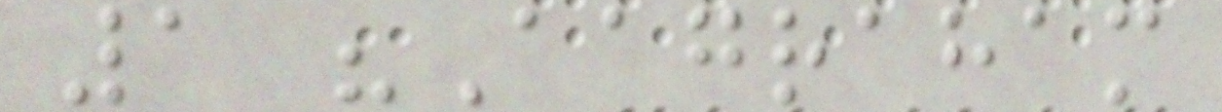1 "Aagraham
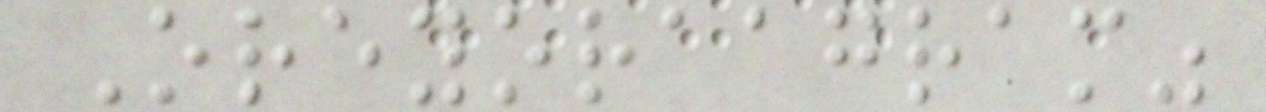Oreyoraagram"
